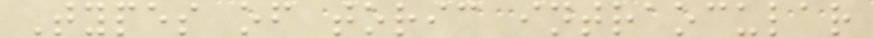Types of toric intraocular
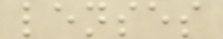lenses
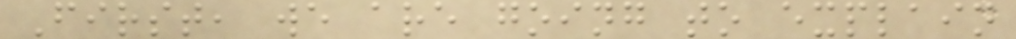First, we are going to explain
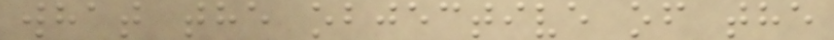what the objective of the
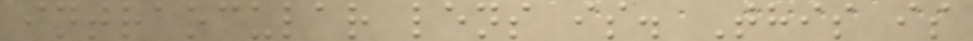intraocular lens is. This is
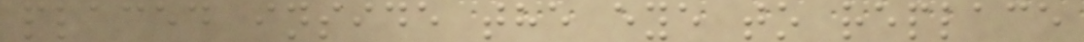placed inside the eye to replace
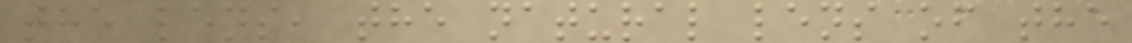the lens, the natural lens of the
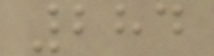284
